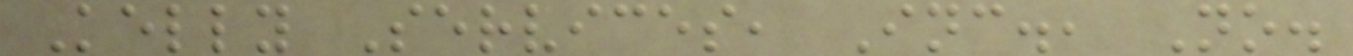Kelly Services, Inc., No.
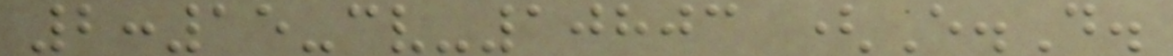2:15-cv-10803 (E.D.
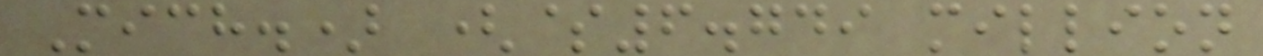Mich.) ($6.749 million
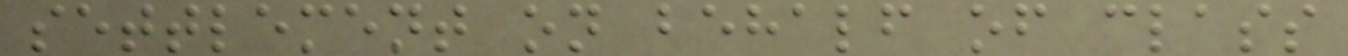settlement on behalf of class
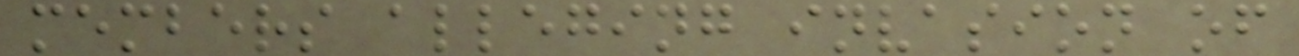members alleging invasion of
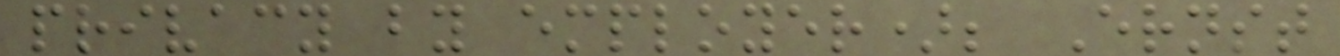privacy by employer); Ernst
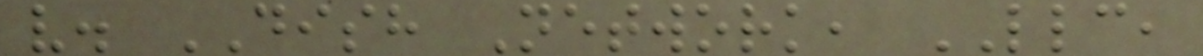v. DISH Network, LLC,
